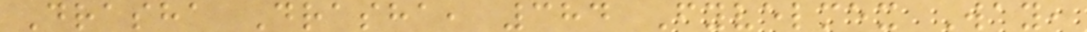Drasha Drasha, 384 Fyvelmex Way,
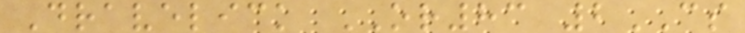Dravelick OR83 2CS
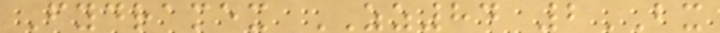Fydramex ZZ84 2BX
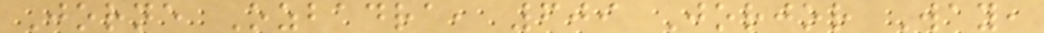Jorne Ozbadra, 609 Jorjor Way,
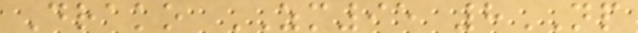Drako ZM95 8NP
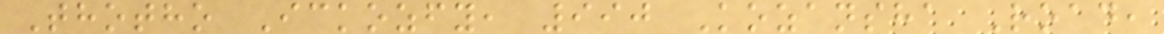Thotho Ickozfy, 990 Kozansha Road,
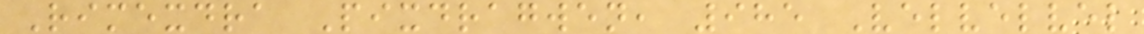Rimexdra Pixdragwen, 985 Velvelvel
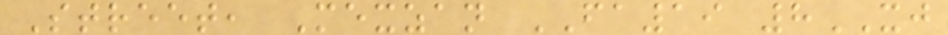Street, Mexzan FA19 8XJ
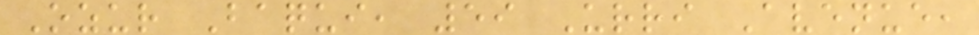Ozur Baqui, 59 Urri Avenue,
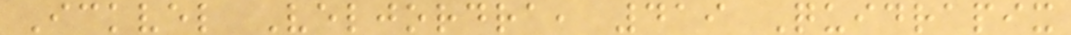Ickvel Veljordra, 419 Quidrapix
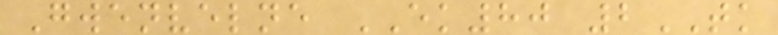Gwenvelne EK80 2TK
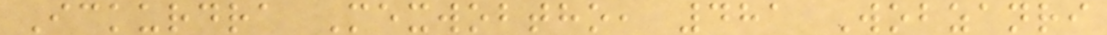Ickurdra Mexwobtho, 481 Wobzanri
